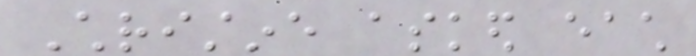Christine asked each
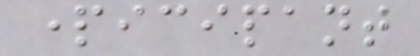participant
